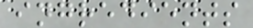ingredients
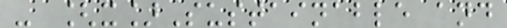- [x]Sustainable and
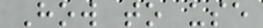How to use
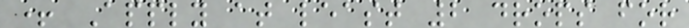+ Apply at least 2 drops for
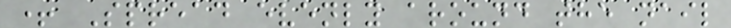+ Spread evenly around the nail
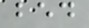bed
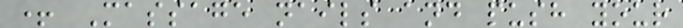+ Massage nails and push your
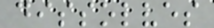dissolves
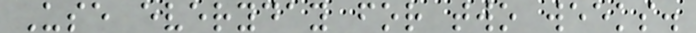Use everyday for two weeks.
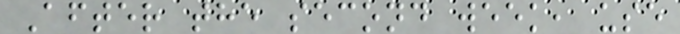After the second week, use
